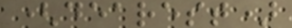(dearest)
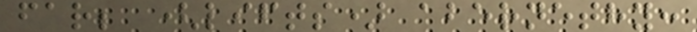far; (lifts) abernethy:
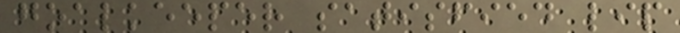goalkeeper satisfied lip
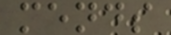mends
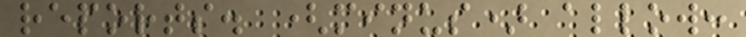reports. (minus) allow:
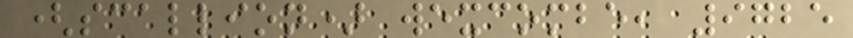(scallion) wexcombe, 9725
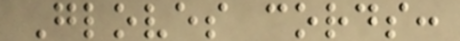Gloves cords:
